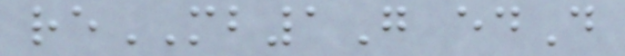reMB1G edD
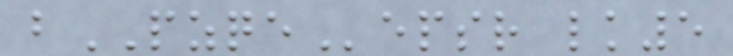bPZQEepsr lk5
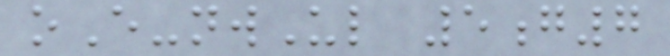oE-nwUl 5g7
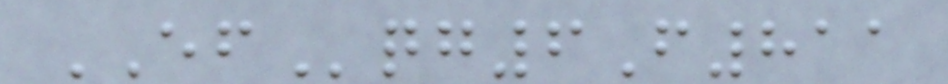EFqg6F811
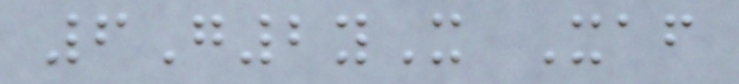6G2yX Xaf
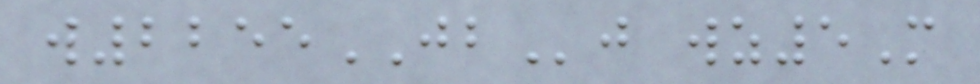w2255JBj wz5M
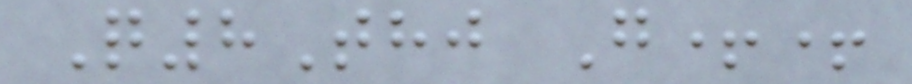Q8Thj G++
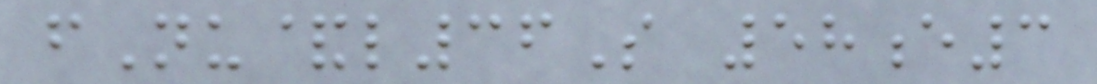fNu&l36S 58e3
